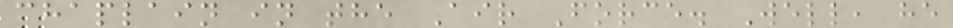chaplain in the Air Force. Well, he
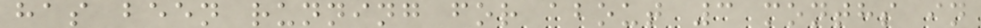has been running for about 3 months in
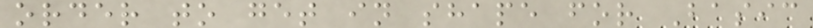order to get in shape for Basic
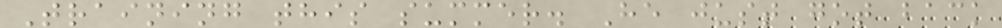Training this summer. He just got back
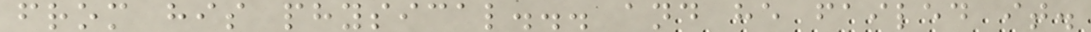from his physical... and he failed it.
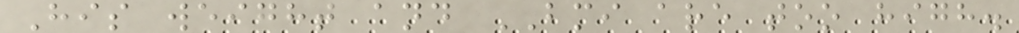His weight and BMI are too high.
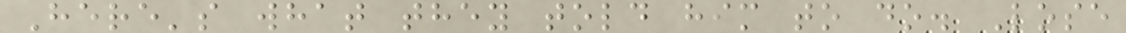Here's what they told him to do. Lose
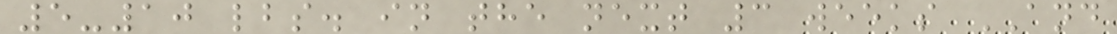5-10 lbs. in the next 3 weeks AND
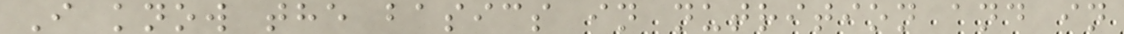I know the basics in nutrition and in
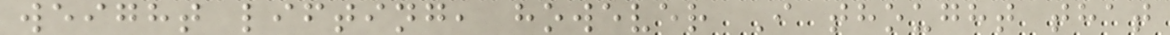weight lifting, however I thought that
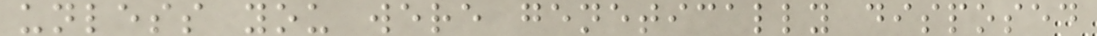unless you were genetically disposed
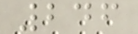246
